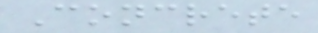Concrete
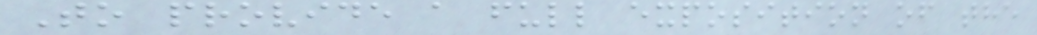To provide a full exposition of the
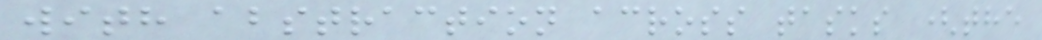with abstraction across tasks (the
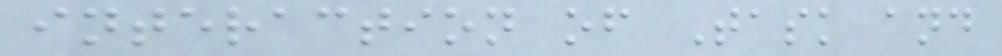interaction of Task and
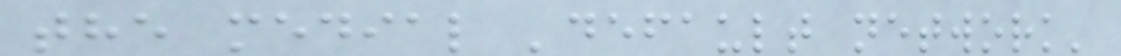the medial 'default network'
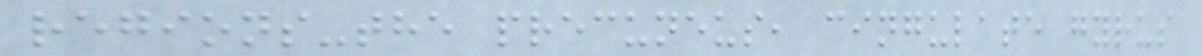regions-the precuneus, cingulate gyrus
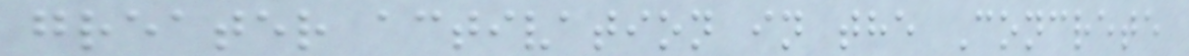greater activation in the Concrete
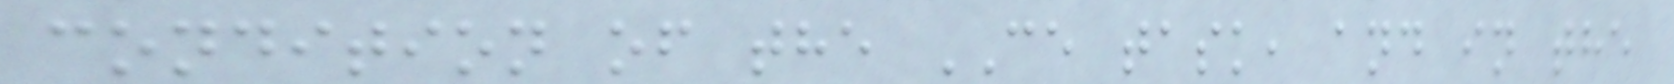condition of the CE task, and in the
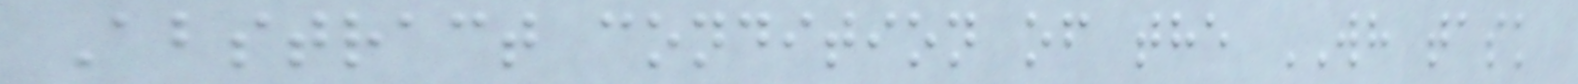Abstract condition of the WH task
